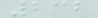232
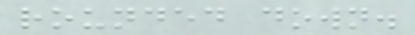rounded down.
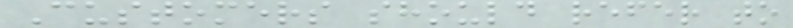Customers should refer to
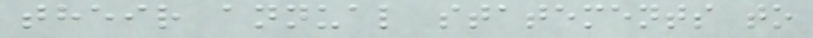their annual statements to
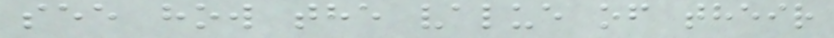see how the value of their
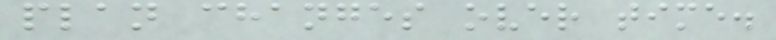plan changes over time.
